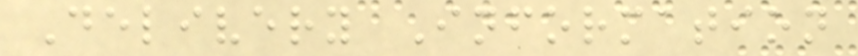Delivery Information
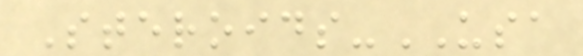Steroids-USA
